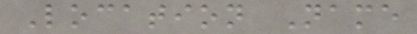Location Name
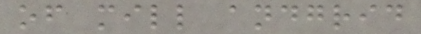of mill andgrid
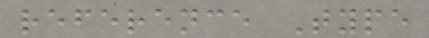reference Type
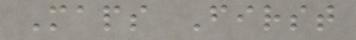Maps First
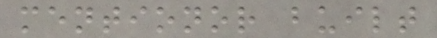mentionor built
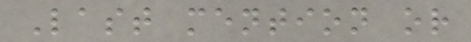Last mention or
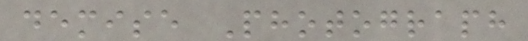demise Photograph
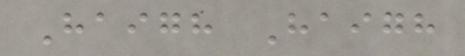Haigh Haigh
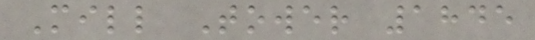Mill Tower 1845
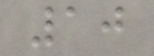10
